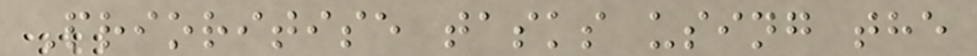Prioritise tasks using the
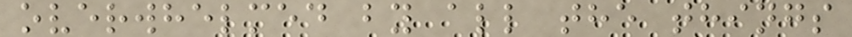overwhelmed by all the things
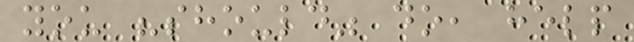you "should" do, help
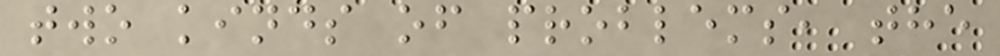two kinds of problems, the
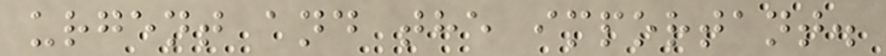urgent and the important.
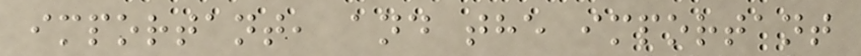important, and the important
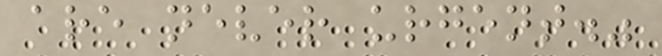are never urgent."
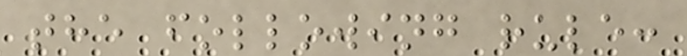the following rule:
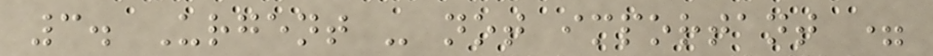3. Urgent - not important =
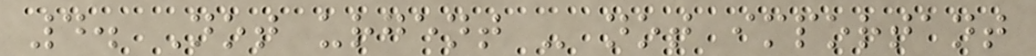4. Not urgent - not important
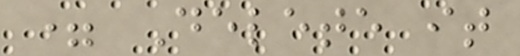= Delete it
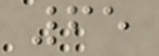65
